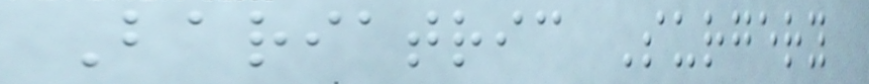Bariatric Surgery
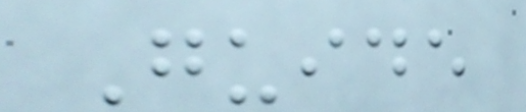Guide
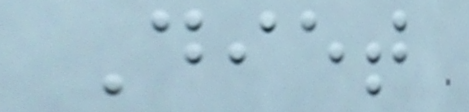Diet
